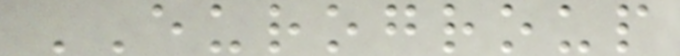EUROGROUP
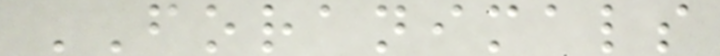FORANIMALS
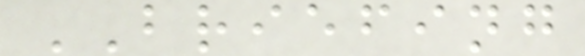BRIEFING
